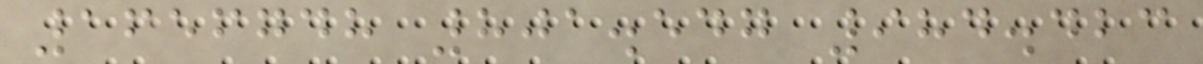1656748 801.547 984.423
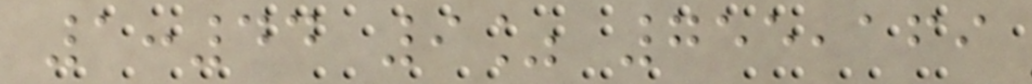1:44 9% 755,169
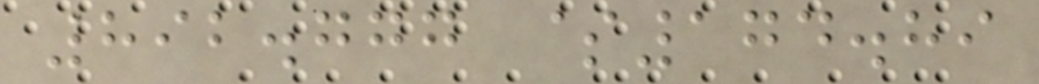892.777 $174.89
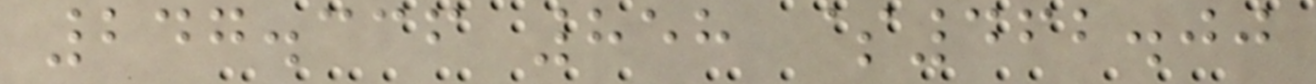247.336 858 $462.00
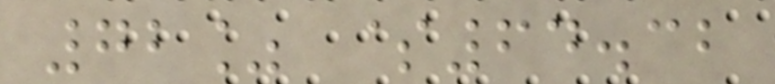72% $64.32
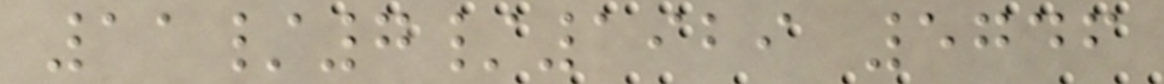11/7/1929 5746
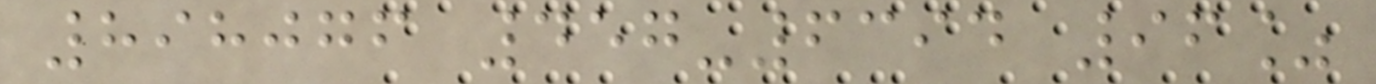898076 457-6394 96%
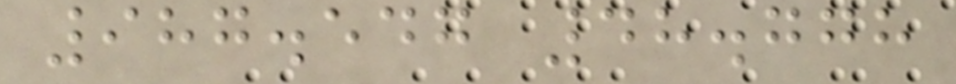987.547 48.778
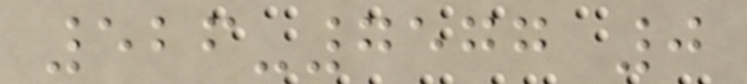526-7577 0
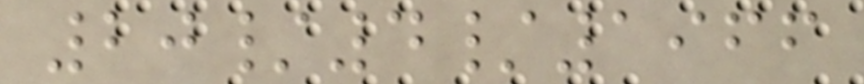20/4/1966
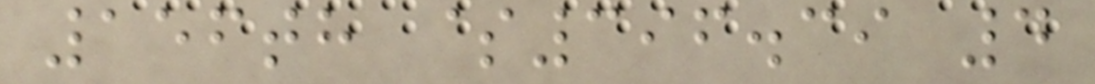156th $396.39 4
